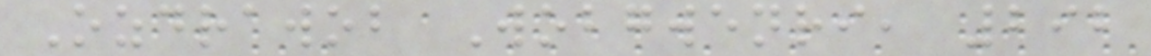Ozdrawob Wobgwenri, 292
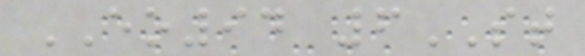EO94 6ST
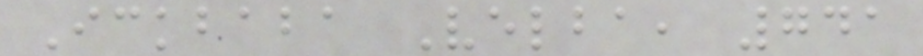Ickbaba Velba, 741
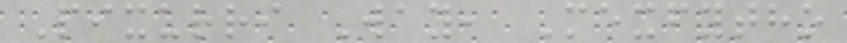Pixurri Way, Mexfytho
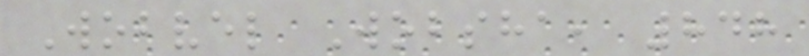Wobvel Wobsha, 848
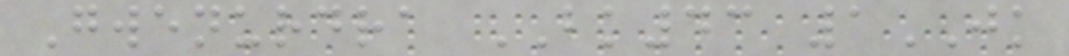Gwenurdra BK43 1JK
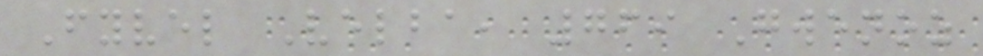Fyvel Velba, 769 Gwenoz
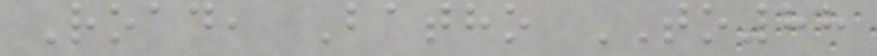Road, Batho TO88
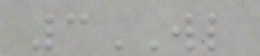3WL
